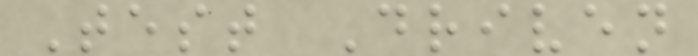Test Driven
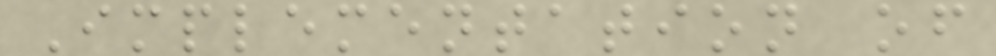Implementation of
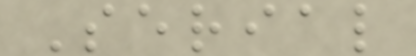Serial
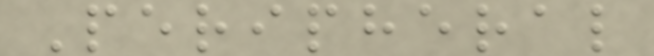Peripheral
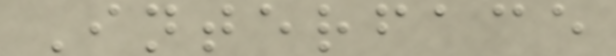Interface
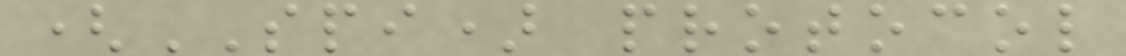(SPI) protocol
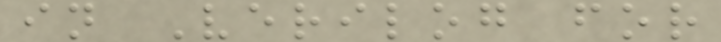in Verilog for
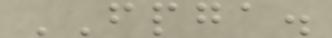FPGA.
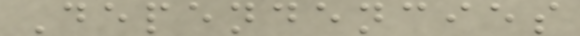Dependencies
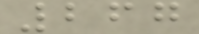267
